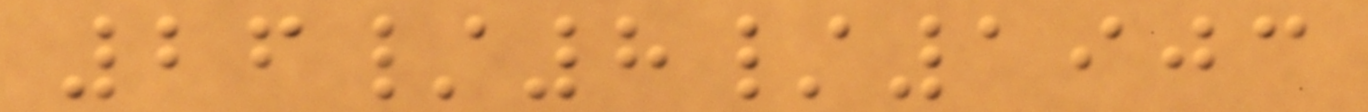26/8/1903
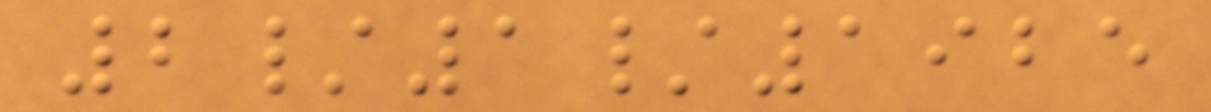2/1/1925
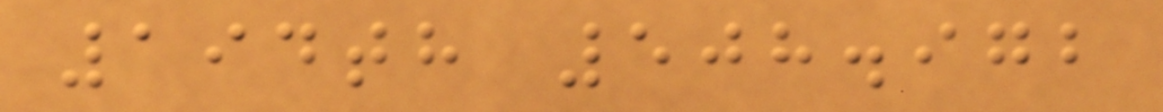194th 508.972
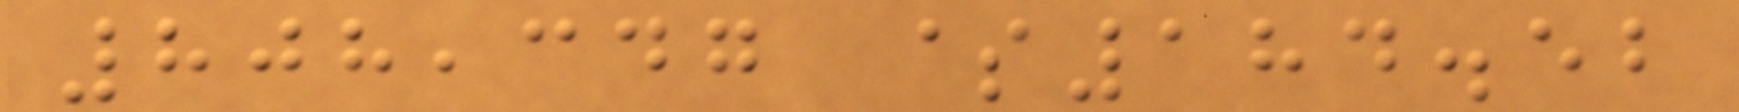808,347 $184.52
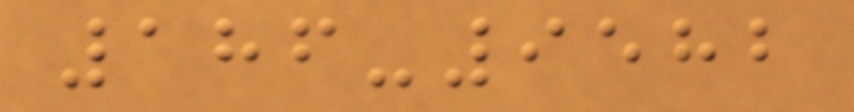186-9582
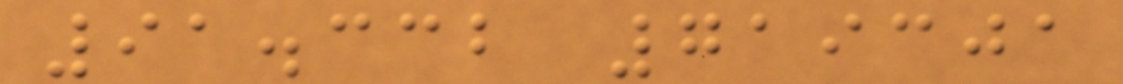91.332 719301
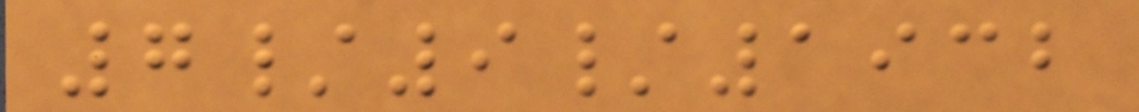7/9/1932
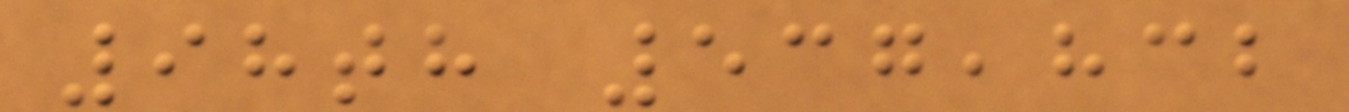98th 537,832
